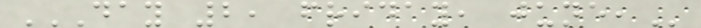DAY 2, FRIDAY, JUNE,
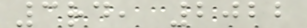3rd, 2022
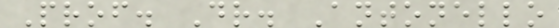Prof. Dr. Antonello
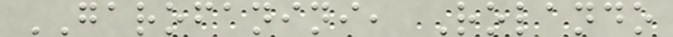GAROFANINI, Rolando
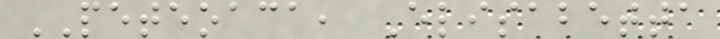PETEOACA, Elisabetta
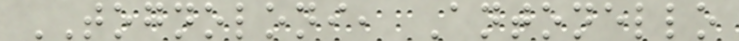TOGNOLONI, Antonello
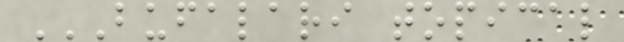BUFALARI TOPICAL
